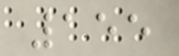155
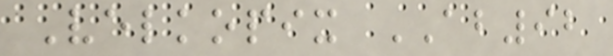Velkopix AB92
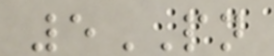5PN
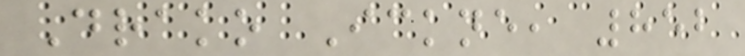Drako Ickne, 852
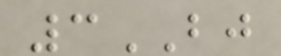3BJ
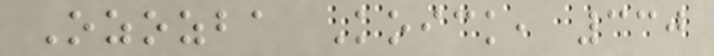Ozozba Koick, 330
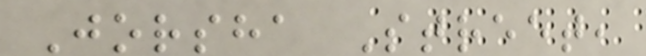Jorsha Street,
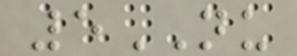5NU
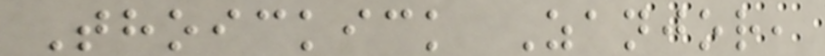Thoickick Zanjor,
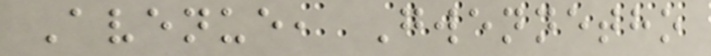Avenue, Gwennetho
